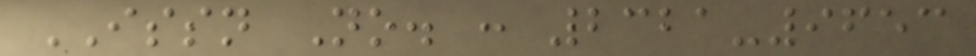ISSN No. : 2321-9653
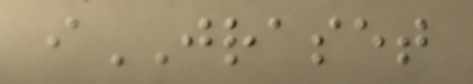iJRASET
